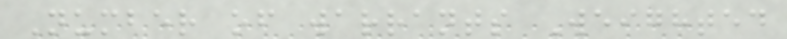Number of warrants Weighted
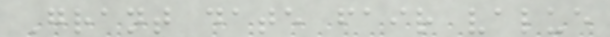Grant date fair value
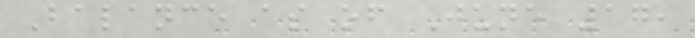Balance as of June 17,
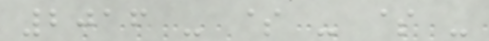2016 - $ - $ -
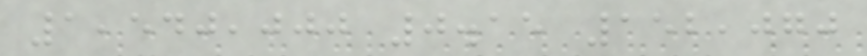1,540,000 0.15 152,070
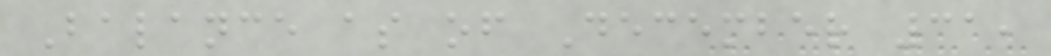Balance as of December 31,
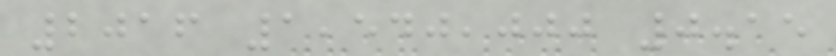2016 1,540,000 0.15
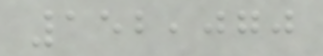152,070
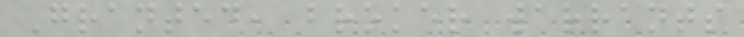Granted, broker warrants
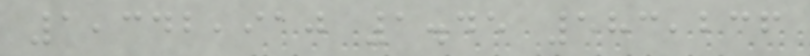1,342,910 1.45 583,236
